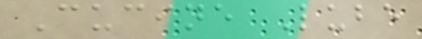Cucine Lube
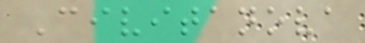Civitanova
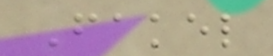Fakel
